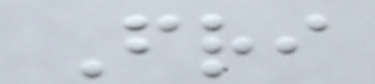Fri
